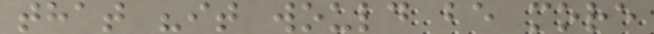that "it would be more
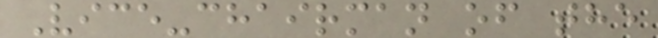Vice-chairman of the
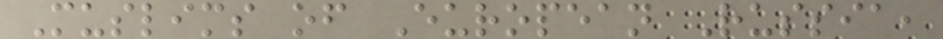Muslims of European Russia,
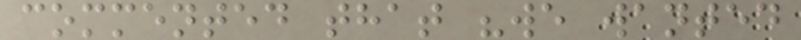commented that "we wanted
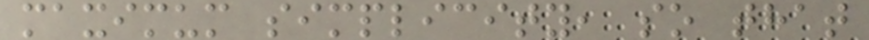maximum simplicity, so that
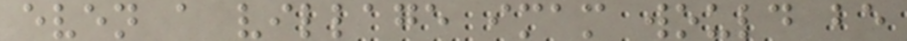even a village imam would be
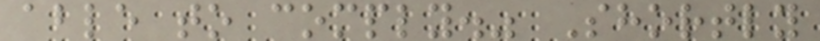able to comply." Shortly
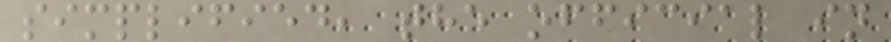simplified, the official in
